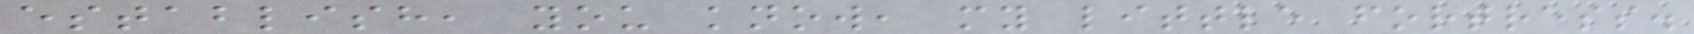establish, you know, my little fortress.
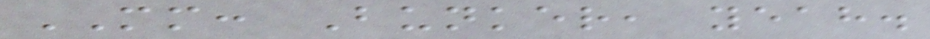MM: Bunker, yeah.
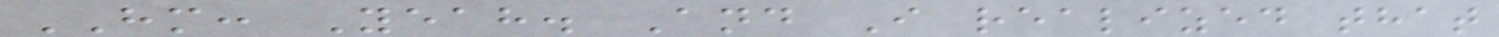HM: Yeah. And I realized that
